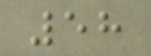58
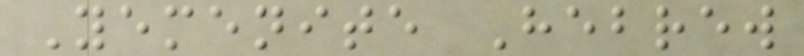Yemenite Hebrew
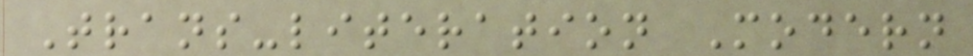Trans-literation Modern
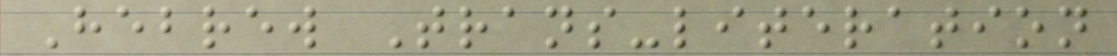Hebrew Trans-literation
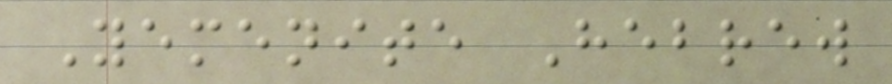Yemenite Hebrew
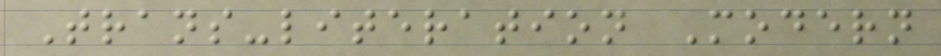Trans-literation Modern
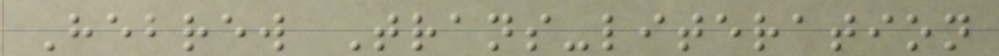Hebrew Trans-literation
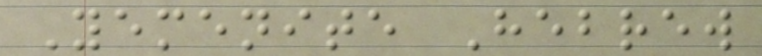Yemenite Hebrew
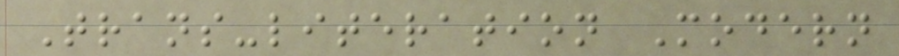Trans-literation Modern
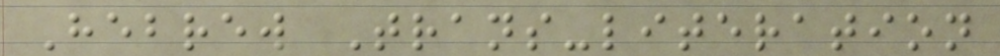Hebrew Trans-literation
